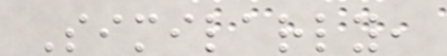Similarly,
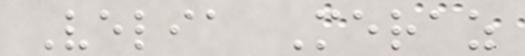Velia Meraz
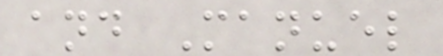and Manuel
